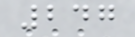247
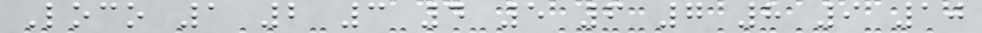Loco 1 2 3 4 5 6 7 8 9 10
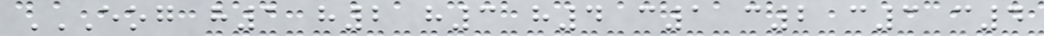EOG H1 H2 H3 H4 C1 C2 C3 C4
